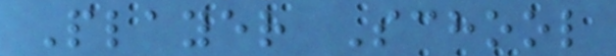Player School
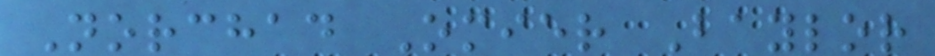Norchad Omier Baylor
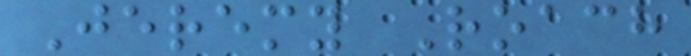Jeremy Roach
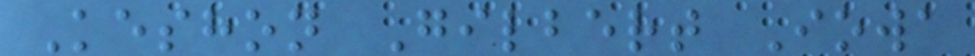Keshon Gilbert Iowa
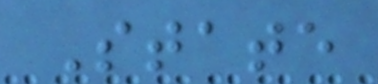State
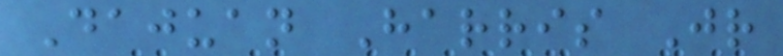Dajuan Harris Jr
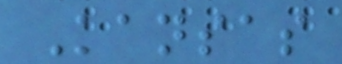Kansas
